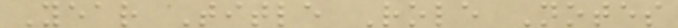Year Title Role Notes
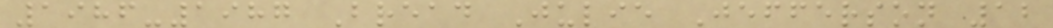1986-1987 Bread Julie Jefferson 12
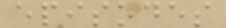episodes
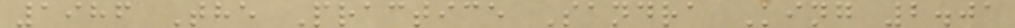1986 The Practice Sandra King 2.01
